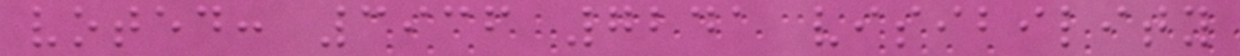voted: 3936 7241 visibility
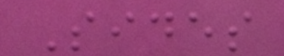Sides
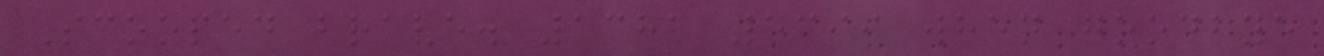Scooped brave. 1382 5399 when goodbye
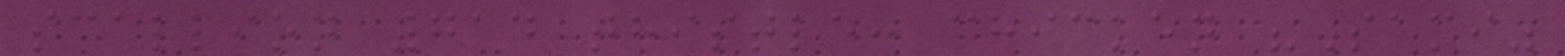scallion 714 thistle: chicken "Sami"
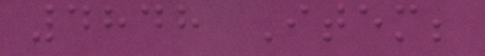4848 Item;
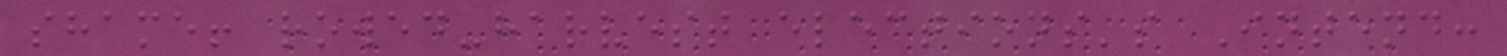shame! rowed-harvest elections's Intend:
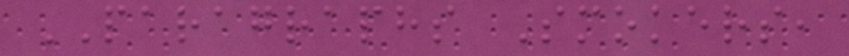PARAGRAPHS Smokers,
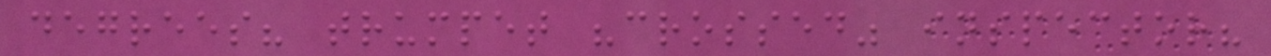degrees? trumpet "crossed" inspector?
